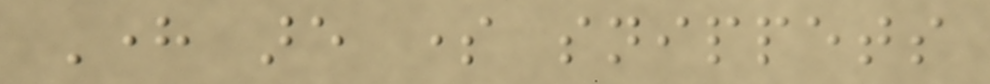Here are some snippets
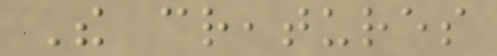The creatures
